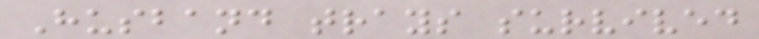Husband trays survived
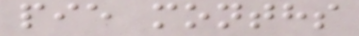pie months
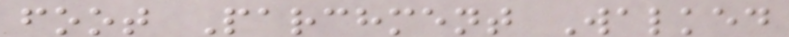foot Parchment Walked
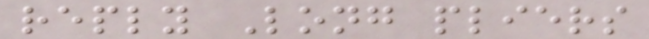reply Long pliers
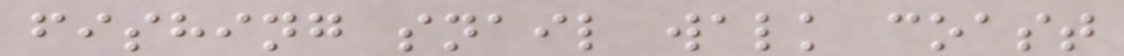fishing snail walk coast
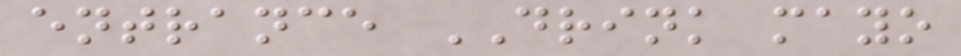entrance DRINK mayo
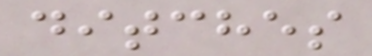ditches
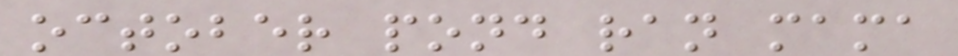october pond ran mama
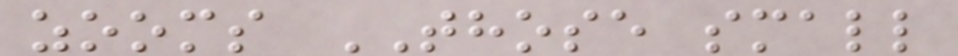zooms THOSE small
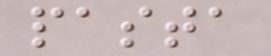pasta
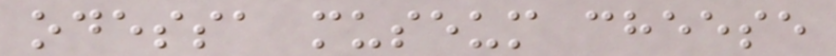odessa museum cheese
